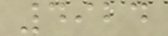4924
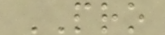PRO
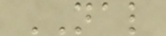NAL
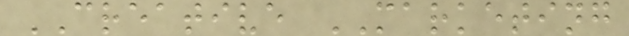CREATIVE MARKETING
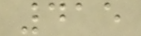415
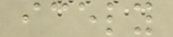icely
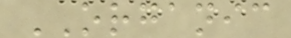ORGANIC
